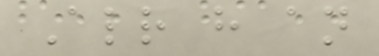Already have an
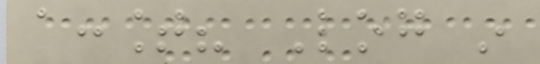account? Log in
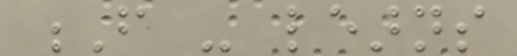F - learns
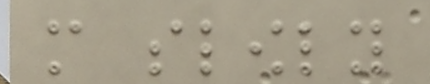more slowly
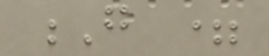G =
